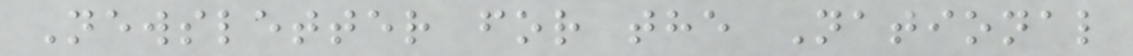Newsletter for the National
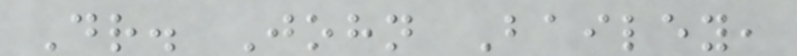Dr. John Bailey,
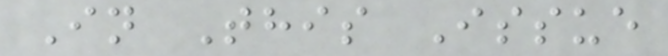In This Issue
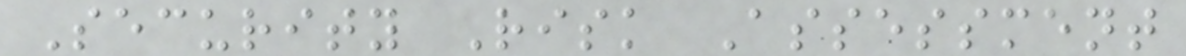Security Risk Assessment
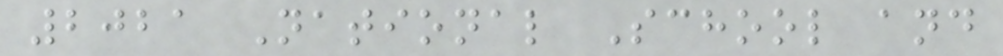2021 National School and
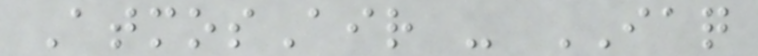AtmosAir - IAQ
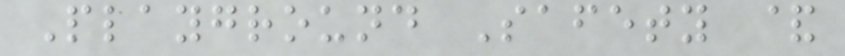Playground Safety &
